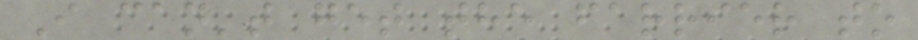I can't get the farrier to
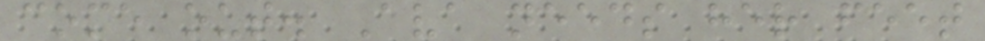come out. Ava needs her feet
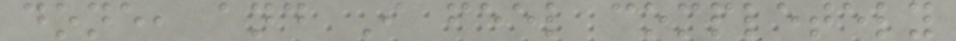done, and I feel completely
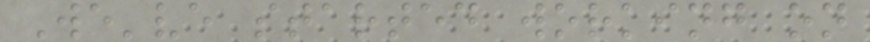We've started working on
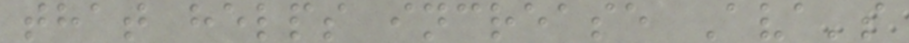that helps increase Ava's
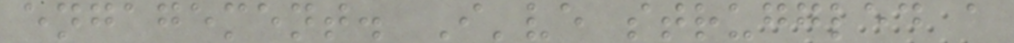engagement. I've struggled a
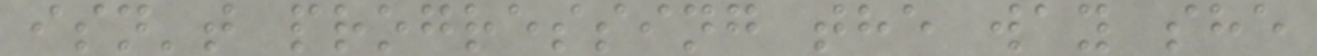isn't progressing the way she
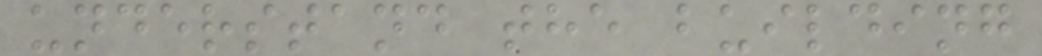understand the building
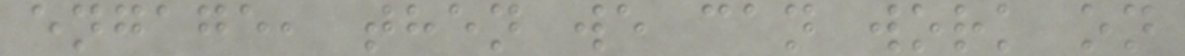engage, then we can work on
